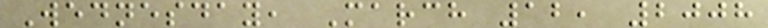Wednesday, March 12, 2008
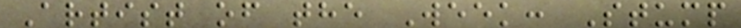Artist of the Week: Stump
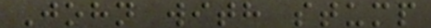John with stump
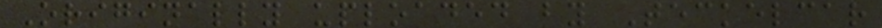Originally uploaded by Teckelcar
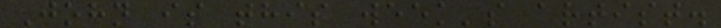John is this week's artist.
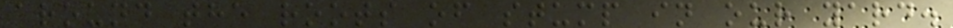around the roots of stump in our yard.
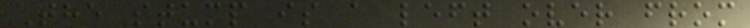The stump is a left over from
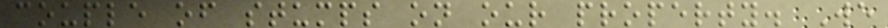couple of stumps on our property. We
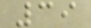39
